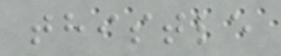thistle
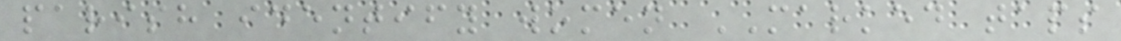parish identify women MARKED taps
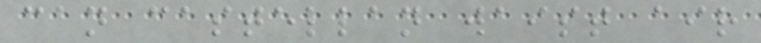can castellan waist air
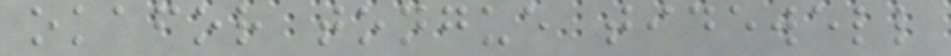okafor tongue tidewell
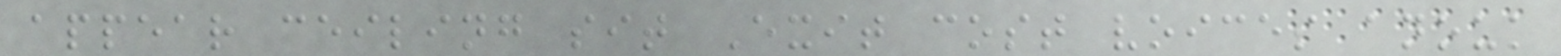appear ceiling sit Exit cost voices anouk
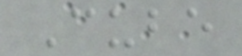Cube
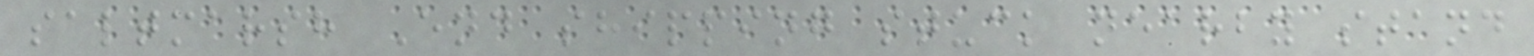saltmarsh End shipping stuck nearby stand
